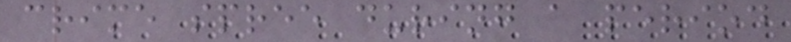crime spree during a period
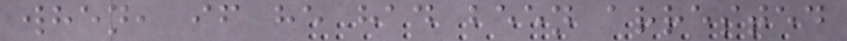when, if he had been arrested
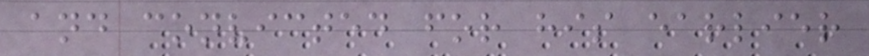and convicted for his earlier
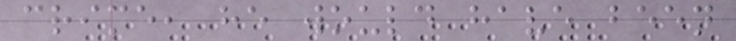crime, he would have been
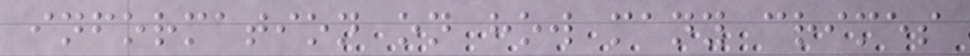information on how many crimes
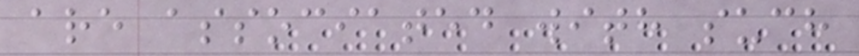are associated with such
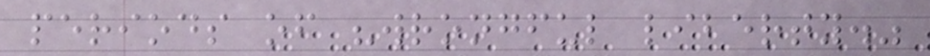periods of "wrongful liberty."
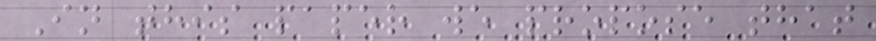In this paper we propose that
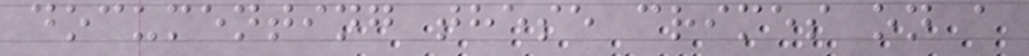documenting these crimes on a
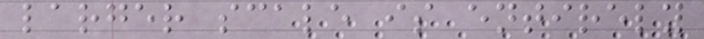larger scale is entirely
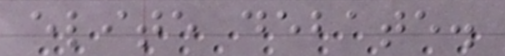elite debate.
